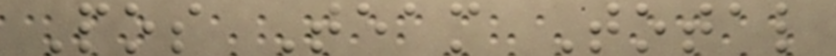Pos Team Total
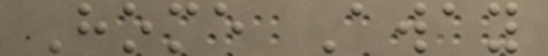Home Away
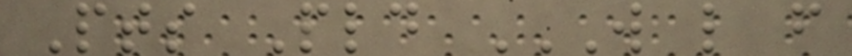Pts Pld W L F
